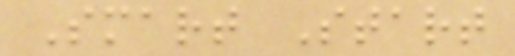Smart Start
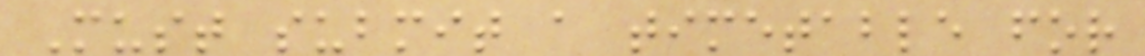Must submit a timetable for
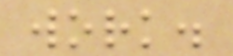work.
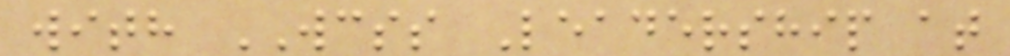with WCSS Leadership at
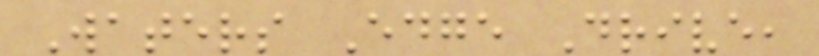Waters Edge Drive,
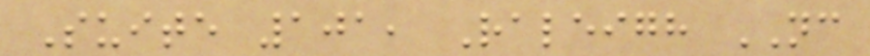Suite 101, Raleigh NC
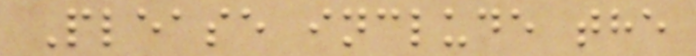Please include the
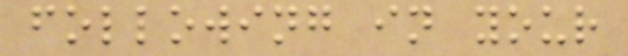following in your
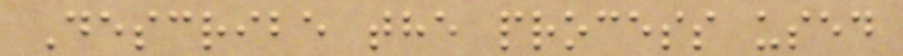Describe the process used
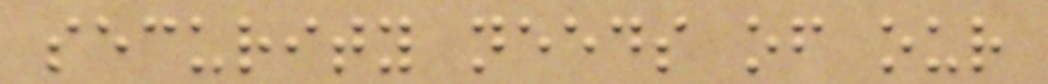security needs of our
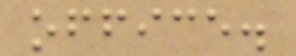office.
